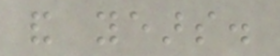and years.
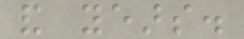and years.
